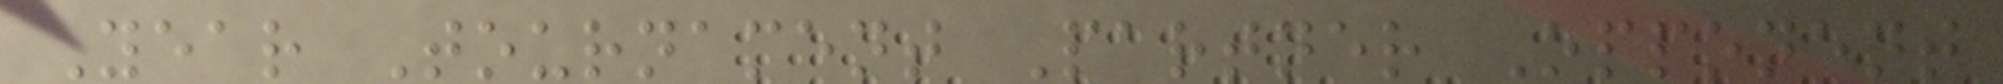Year Tournament Partner Opponent
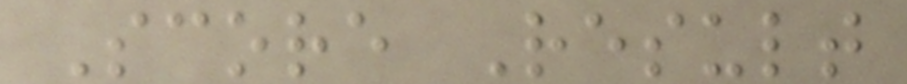Score Result
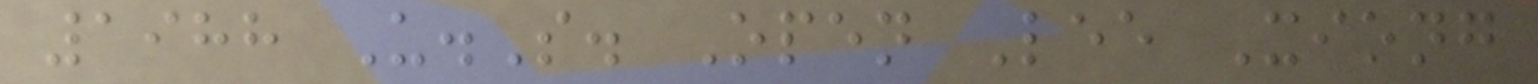1988 U.S. Open Lee Xiong
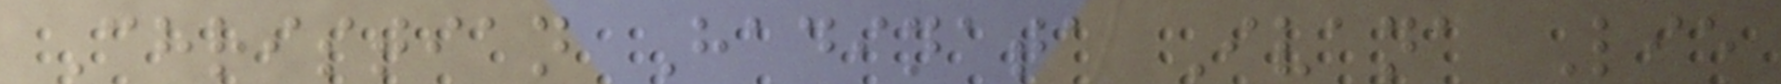Christian Hadinata Ivana Lie
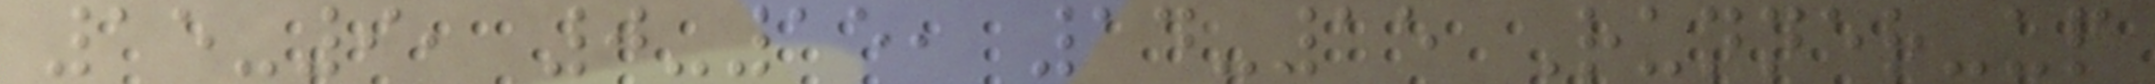15-9, 0-15, 14-15 Runner-up
